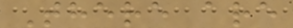There are
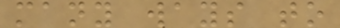many ways to
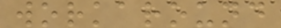workaround
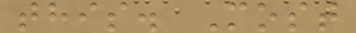this. Most
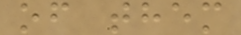of them
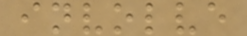involve
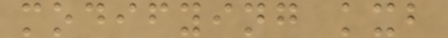modifying kxb
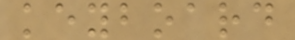keyboard
